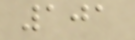101
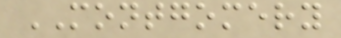MONTGOMERY
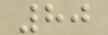80
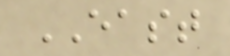EAST
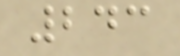243
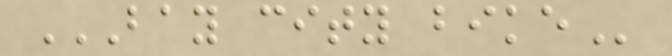BAY CITY BIKE
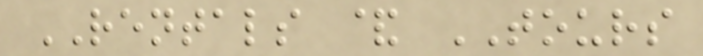RENTALS & TOURS
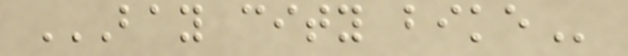BAY CITY BIKE
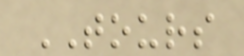TOURS
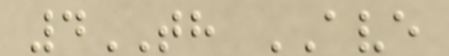4TH AVE
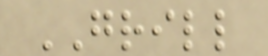GRILL
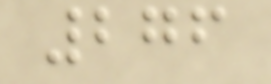276
